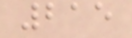215
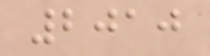2010
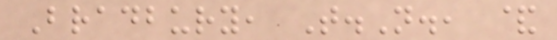Bradbury, T.N., &
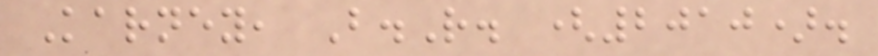Karney, B.R. (2010).
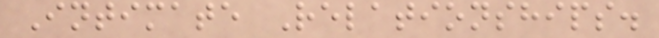Intimate Relationships.
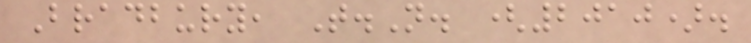Bradbury, T.N. (2010).
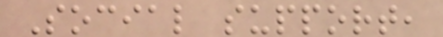Social support,
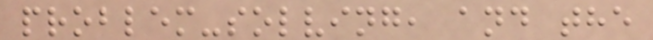problem-solving, and the
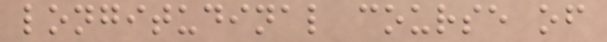longitudinal course of
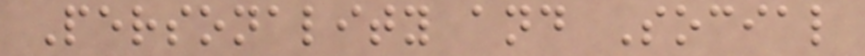Personality and Social
